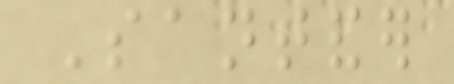Santander
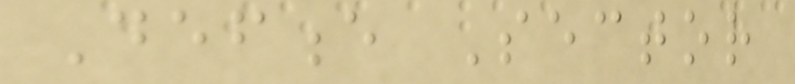Defence Sector
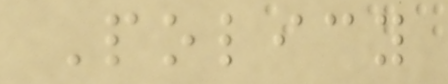Policy
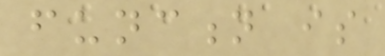function is
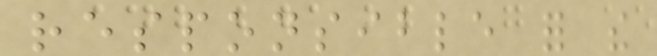responsible for the
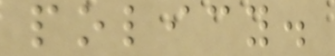policy.
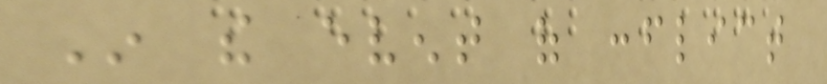In the event of conflict
